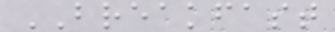BREAKFAST
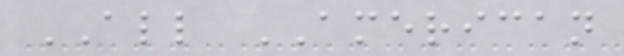ALL AMERICAN
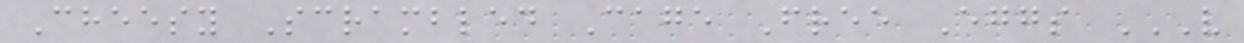Cheesy Scrambled Cage Free Eggs V
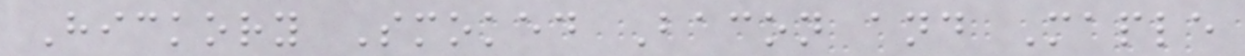Hickory Smoked Bacon and Maple
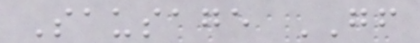Sausage GF
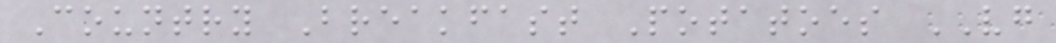Country Breakfast Potatoes VG
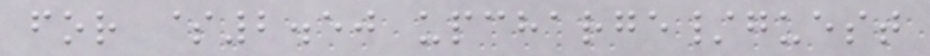for $2.50 upcharge/guest
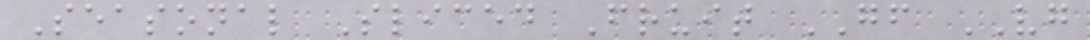Seasonal Sliced Fruit GF VG
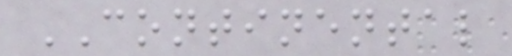CONTINENTAL
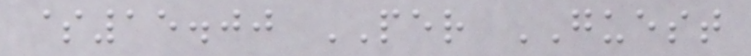$15.00 PER GUEST
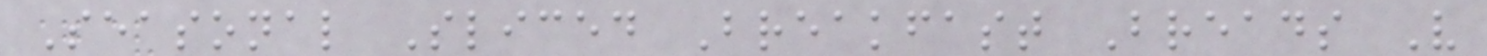Seasonal Sliced Breakfast Breads V
